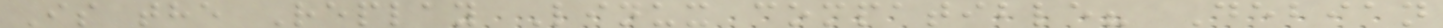Is the Replay Linux compatible? Debian
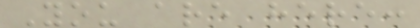You are here:
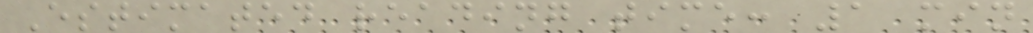Estimated reading time: 1 min
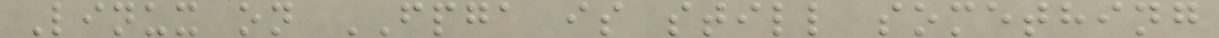Linux on FPGA is still something
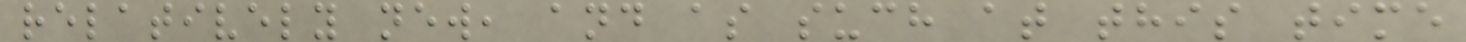relatively new, and as such at this time
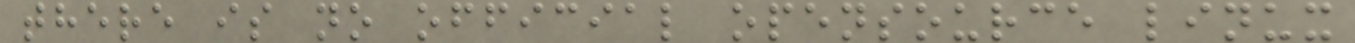there is no official opensource linux
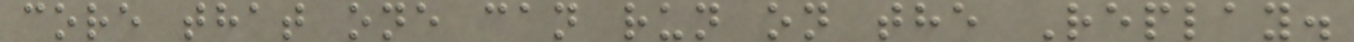core that one can run on the Replay.
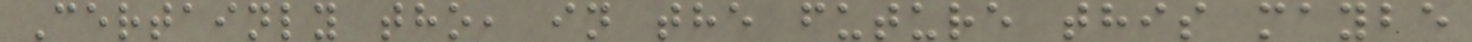Certainly tho, in the future this maybe
